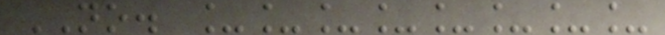NO. ________
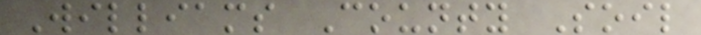Williams County Soil
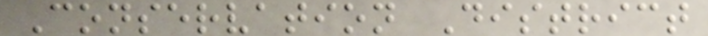Conservation District
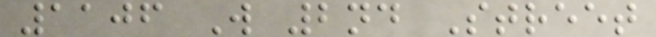1106 W 2nd Street
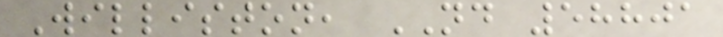Williston, ND 58801
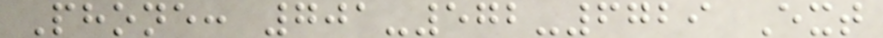Phone: 701-572-6729 Ext
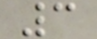3
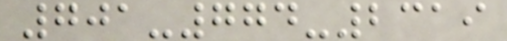701-774-2319
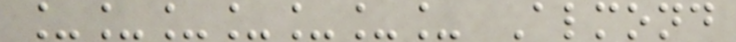_______ Almond
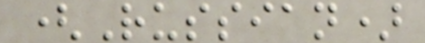(Russian)
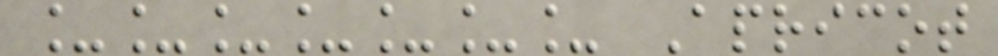_______ Apricot
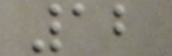12
